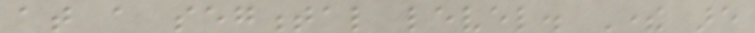at a segmental level. There are
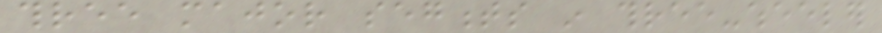three major segments in three-wheeler
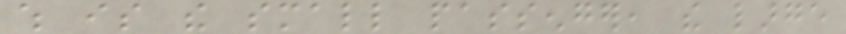which is the small passenger, the large
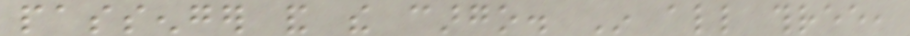passenger and the cargo. In all three,
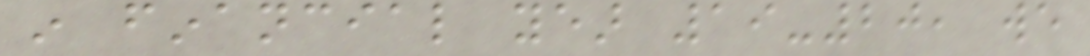in financial year 19-20, we
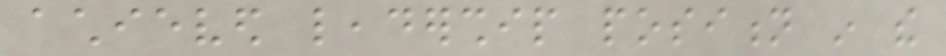achieved leadership position in the
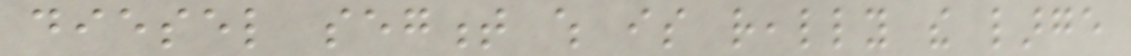diesel segment which is really the large
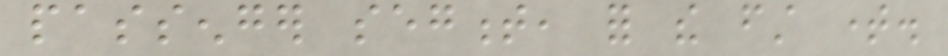passenger segment, for the first time.
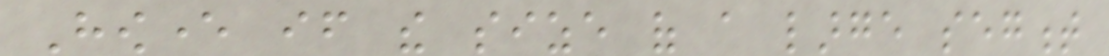However if the size of a large segment
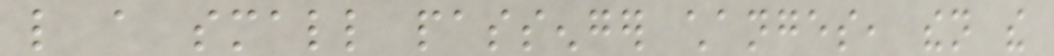like a small passenger changes, then the
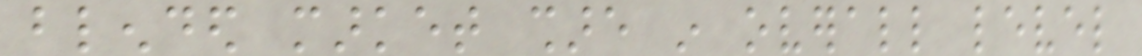blended market share in overall level
